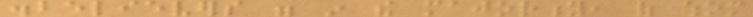disbelievers were in the majority, of whom
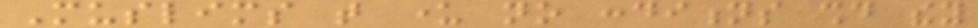Muslims that under no conditions should they
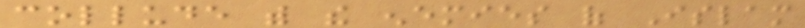collude with the enemies of Islam
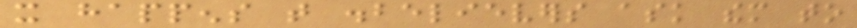it happens that disbelievers ask them to
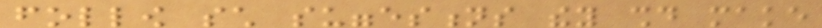follow such suggestions they should make
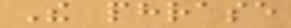The phrase
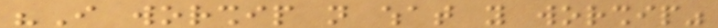"I worship not what you worship"
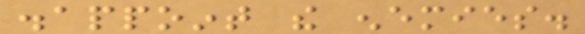disappoint the enemies.
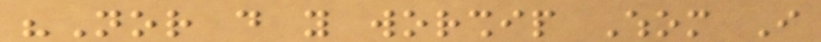"Nor do you worship Whom I
